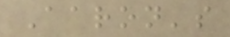Aaron's
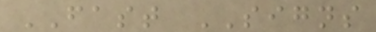FAST SIGNS
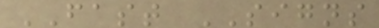FAST SIGNS
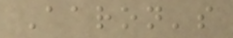Aaron's
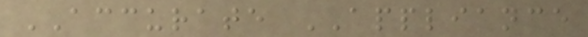ACCURATE APPLIANCE
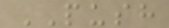PUSH
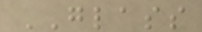GLASS
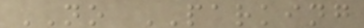NO PARKING
